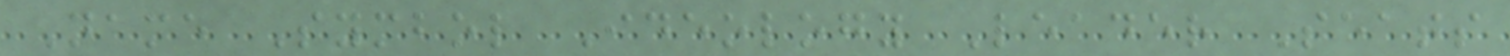Name Symbol Ideology Leader Seats
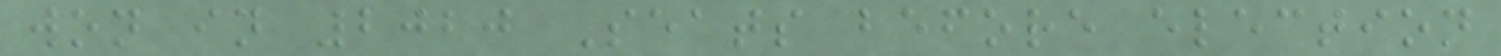won in 2020 Seats before election
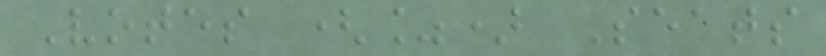Votes (%) Seats
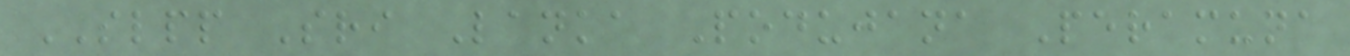SLPP Sri Lanka Podujana Peramuna
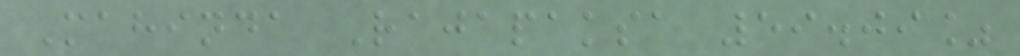Mahinda Rajapaksa 59.09%
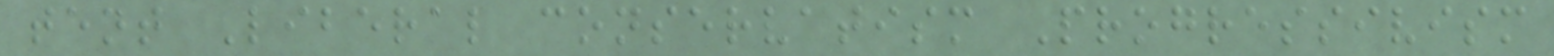tent Liberal conservatism Progressivism
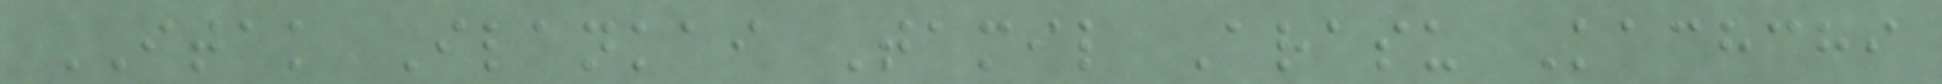ITAK Ilankai Tamil Arasu Kachchi
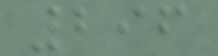296
